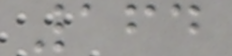164
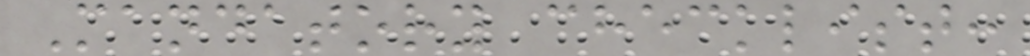Mandatory checklist:
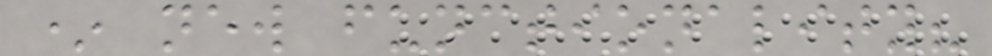* new functionality?
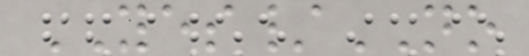YES/NO
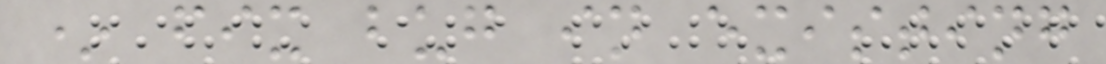* fix bug in existing
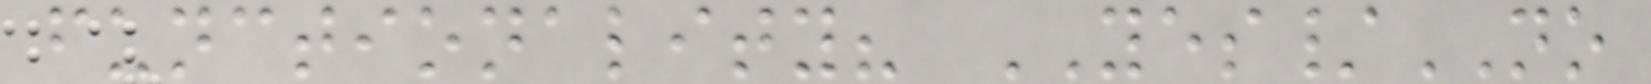functionality? YES/NO
